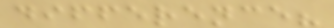difference?
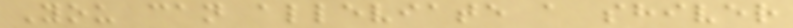You can alleviate a shiver
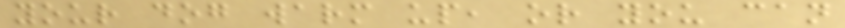your dog warm up, or you can
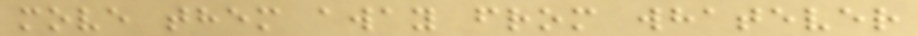move them away from whatever
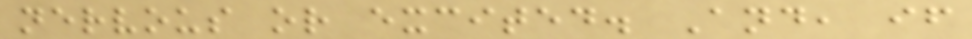nervous or excited. And, if
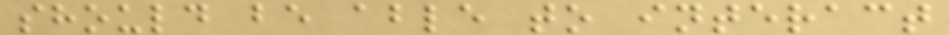should be able to interact
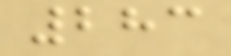283
